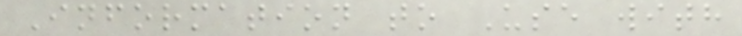Information to Use with
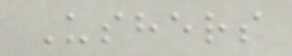Ushers
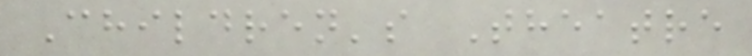Children's Theatre
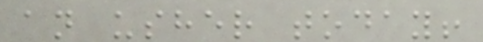an usher today!
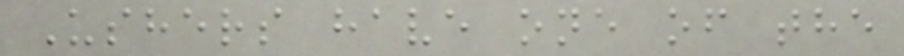Ushers have one of the
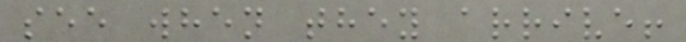see when they arrive!
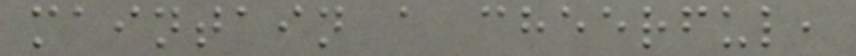maintain a cheerful,
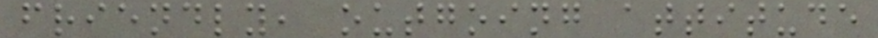friendly, outgoing attitude
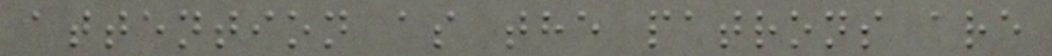attention as the patrons are
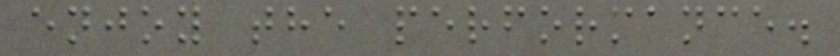enjoy the performance.
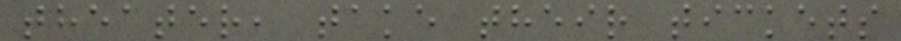theater, take their tickets
